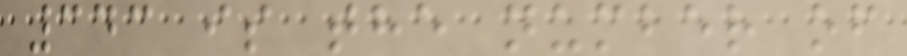343 is the number of
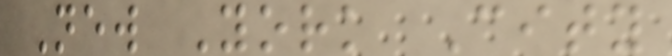New York City
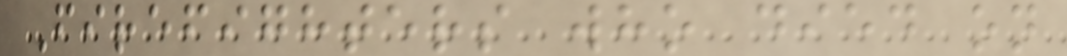Firefighters who died on
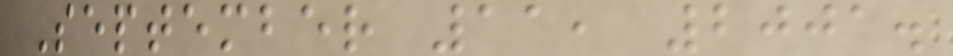September 11, 2001.
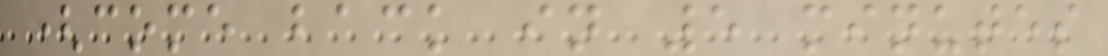(come back in 5 minutes
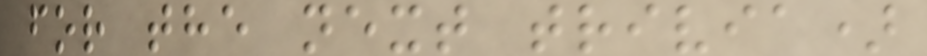for the next trivia)
